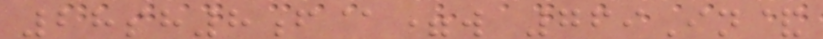28sh8f@=w 769In&
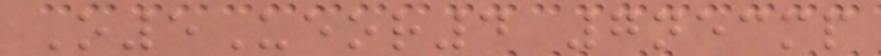O5Ueor4 7necmp
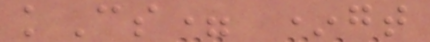kCs= *gt
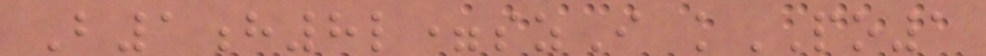B1h8l=szI kPO1
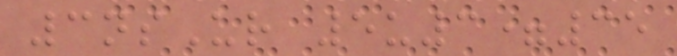3nsUr 5u3=35
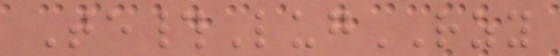Te#LugRZY
